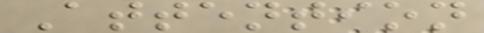Attention
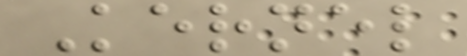Kernel
